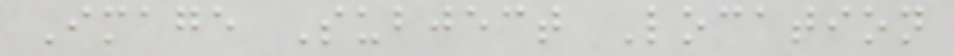Image Subject Location
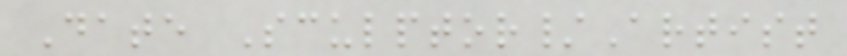Date Sculptor/Artist
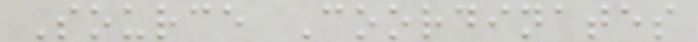Source Coordinates
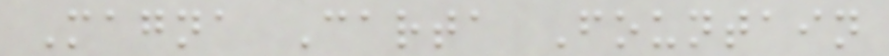Magna Carta Fountain
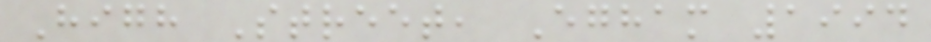High Street, Egham 1994
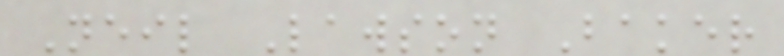Neil Lawson Baker
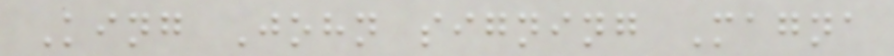King John signing Magna
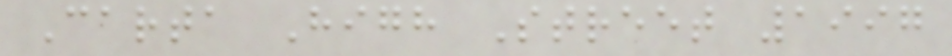Carta High Street 1997
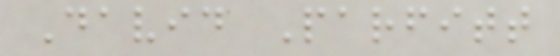David Parfitt
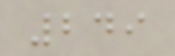249
